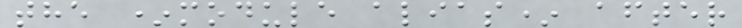the *module alias* after
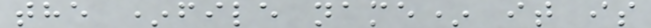the *file name* it is
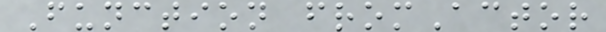Function fromActor
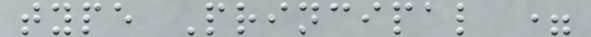type Principal =
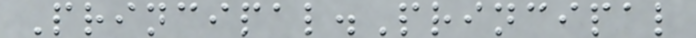Principal.Principal
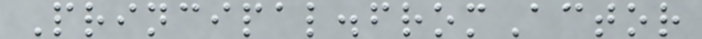Principal.fromActor
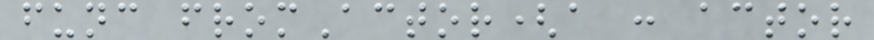func fromActor(a : actor
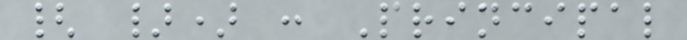{ }) : Principal
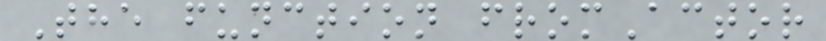The function fromActor
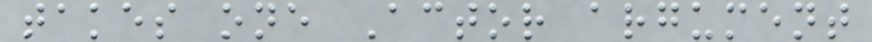takes one Actor argument
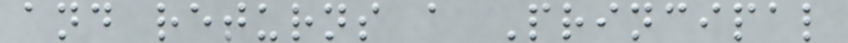and returns a Principal
